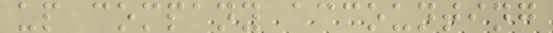up company accounting
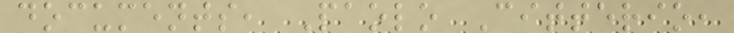documents, Paolo Citterio,
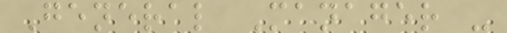General Manager -
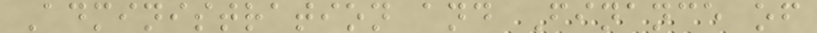Administration and Finance of
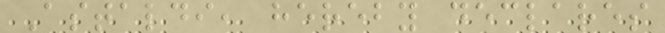Astaldi, hereby declares
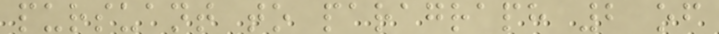pursuant to paragraph 2 of
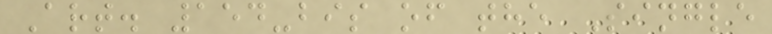Art. 154-bis of the Single
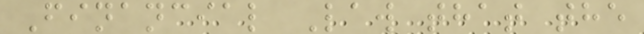Financial Law that the
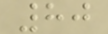80
